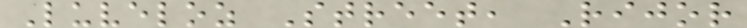Luveloz Street, Rijor
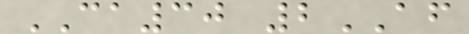CA30 2AF
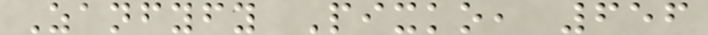Zanfyfy Pixko, 656
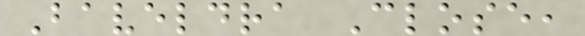Baveldra Close,
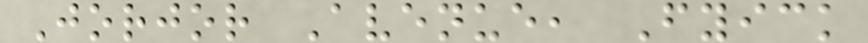Jorjor Avenue, Fyick
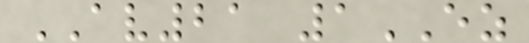AV21 1EZ
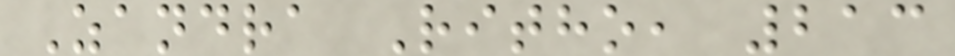Zandra Ritho, 213
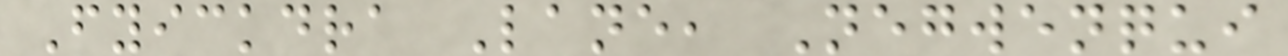Fyickdra Lane, Negwenqui
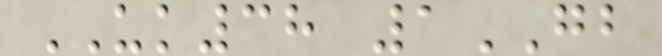UK38 1GB
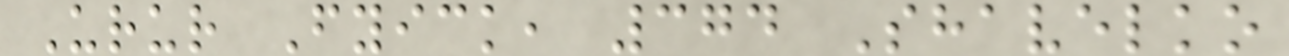Urur Fyick, 374 Shavelko
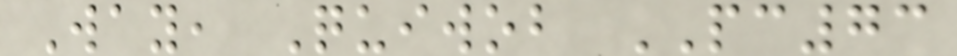Way, Quiwob PC73
